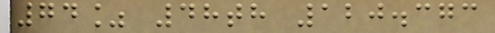74% 48th 120.373
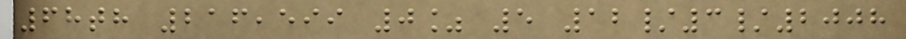68th 216,599 0% 5 12/3/2008
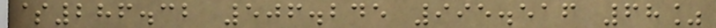$286.32 506.245 995.516 68%
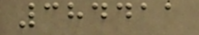384411
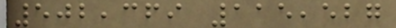502,369 115,527
